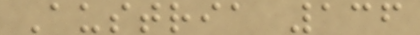Austria 136
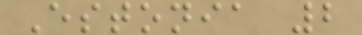Estonia 2
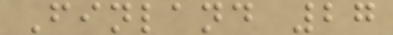Finland 27
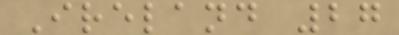Ireland 27
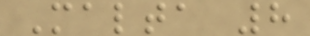Malta 8
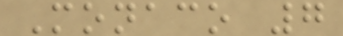Monaco 7
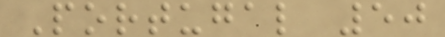Portugal 50
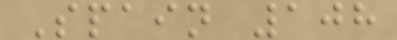Spain 108
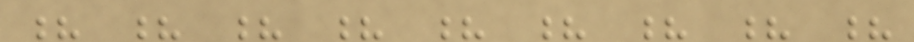? ? ? ? ? ? ? ? ?
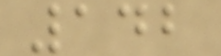142
